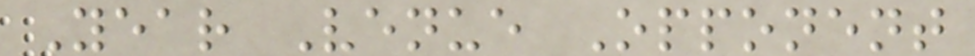Year Venue Opponent
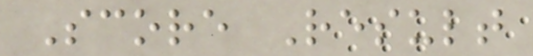Score Result
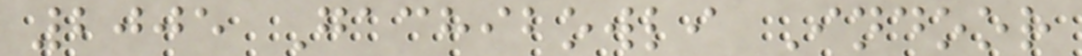2005 Gachibowli Indoor
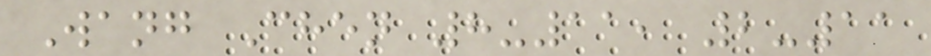Wang Chen 8-11, 2-11
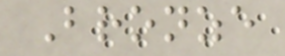Bronze
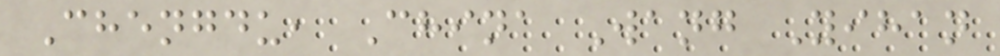Chengdu, China Wang Yihan
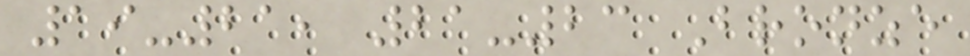19-21, 21-23 Bronze
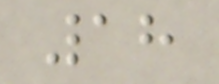18
